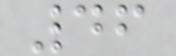46
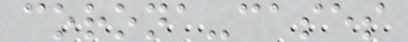corona-cases
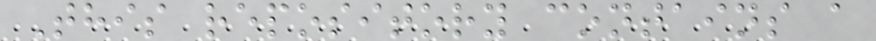This repository contains a
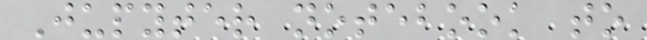Jupyter notebook to
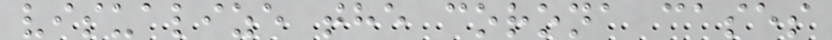visualize the corona cases
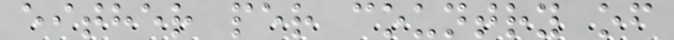either per country of
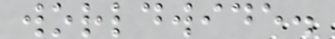worldwide.
